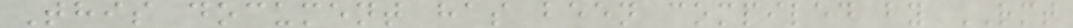This document has been compiled by RMT
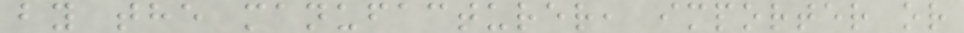by the manufacturer, importer or
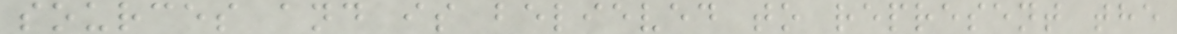sources and is believed to represent the
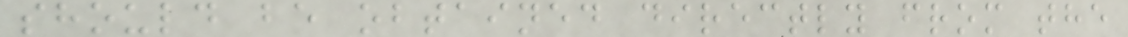should be obtained directly from the
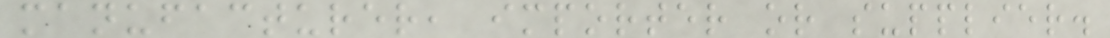manufacturer, importer or supplier.
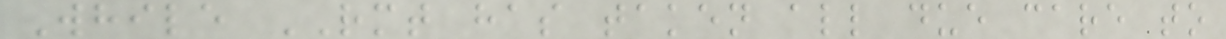While RMT has taken all due care to
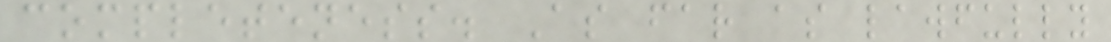completeness. As far as lawfully
